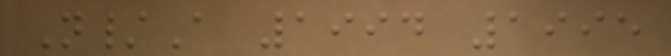N/A 1994 1995
